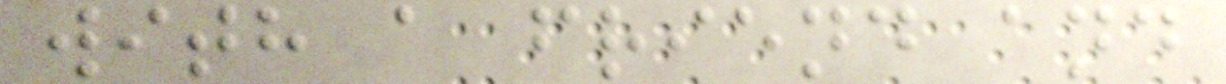with a friend and
